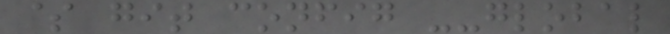$ git config --global
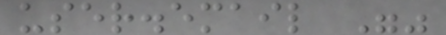user.email ""
